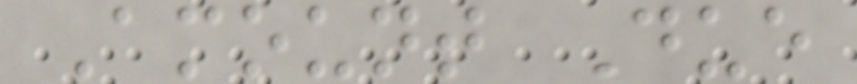Amount Due
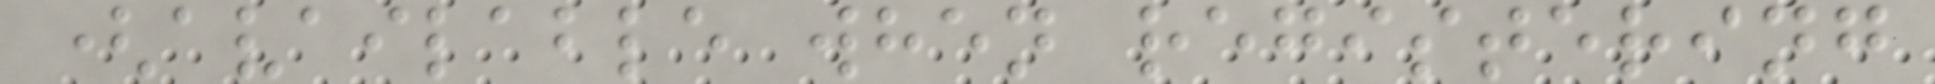(available when registering
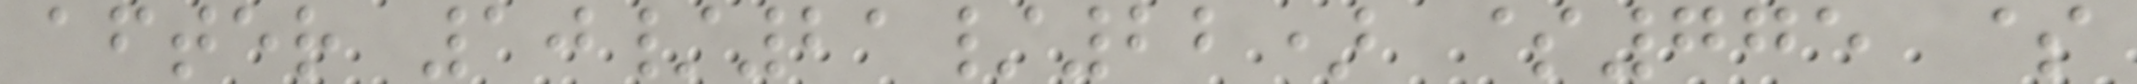after 10/21/22) $775 $
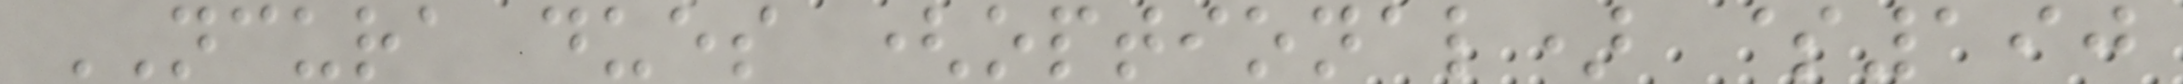NCURA dues (optional) $190
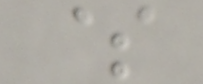$
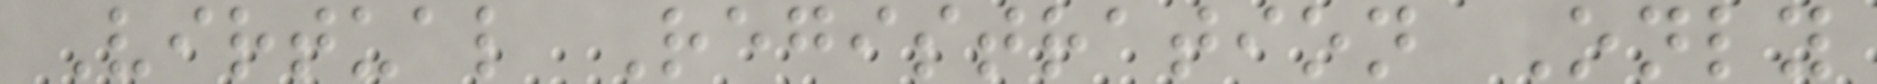Virtual Registration Only
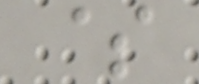$
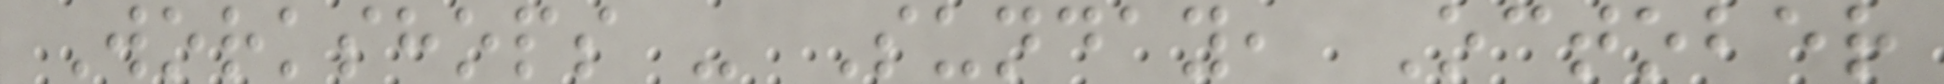Workshops - Sunday, October
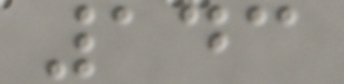143
